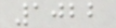1022
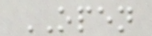OPEN
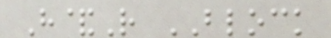H&R BLOCK
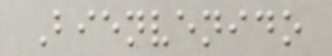Bienvenido
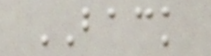BACK
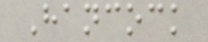Hancock
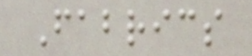Fabrics
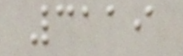3119
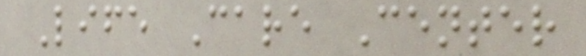Life Care Center
